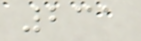231
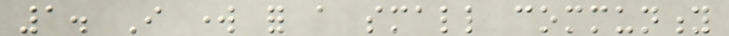1. I work for a small community
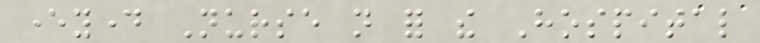everyday Nurse not for the Hospital
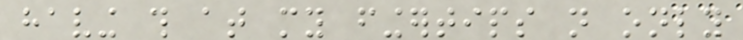having this at my fingertips not only
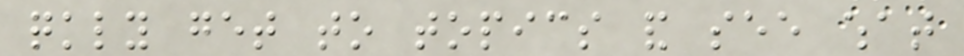quickly get to topics and see what
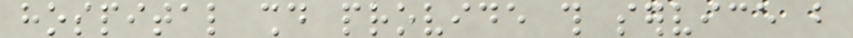hospital should provide this service but
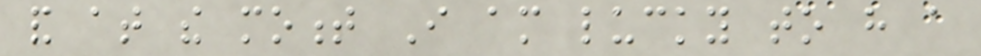and at the moment I am lucky to have a
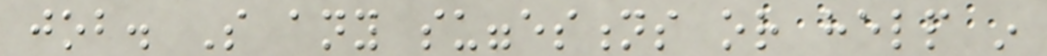job. So any suggestions or help in
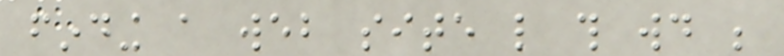finding a web site like this would be
